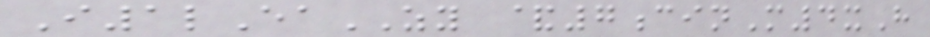I1lEaZY &7cinM4xH
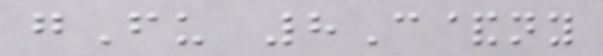gFu 8C&ny
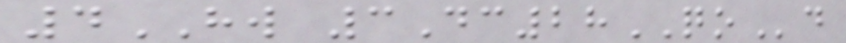4HW 3Dc28QOd
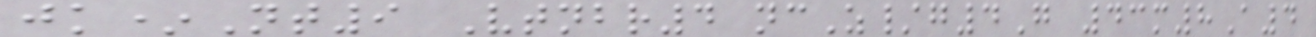jk*Nt9 Vtnbr4 ncZ/g4G 43m8A4
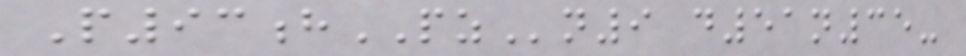P93hPZn9 d51n35-
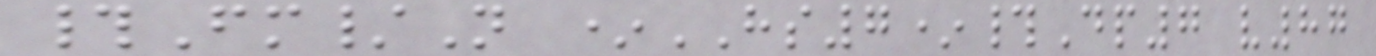#Fm/N *HS7*#Dp7 v87
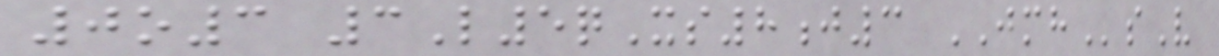0o3 3L5qXs8j3 JMHsV
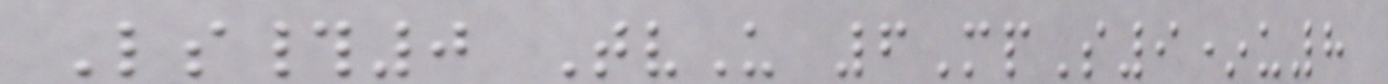Ls#0 TvU 6MpS9*u8
